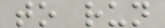to run
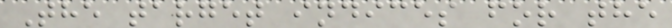The target indices for the
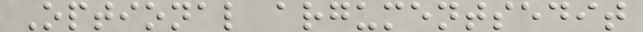Optional argumentsedit
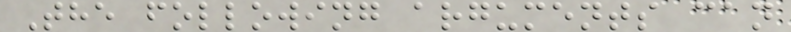The following arguments can
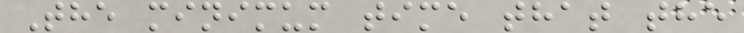The minimum time that the
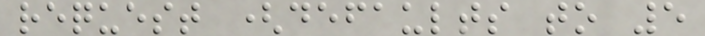request (defaults to 5
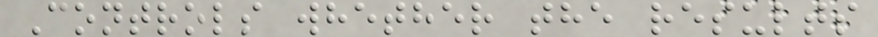Controls whether the results
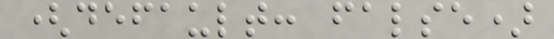(default: false)
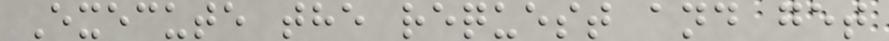Execute the request and get
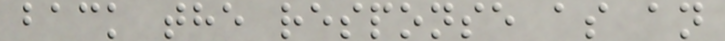back the response as an
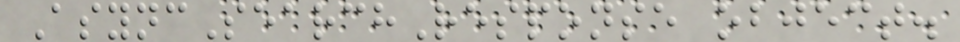AsyncSearchResponse object.
